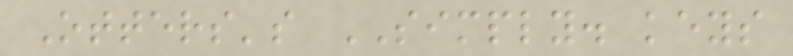Otters's SIMPLY. keys
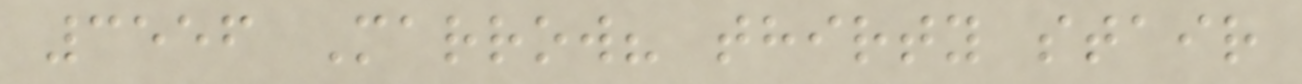3556 Marrow? thirty stair
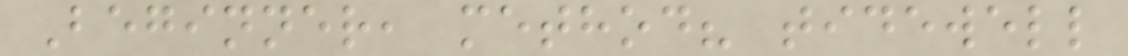Beginner, method? tidewell
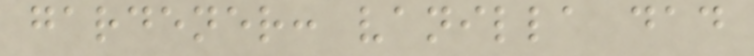gardener: vanilla dad
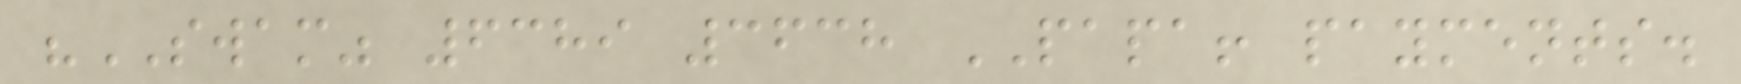"SWAM" 6389 3638 PAPA! payments.
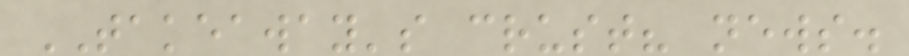TAKEAWAY's crust? news.
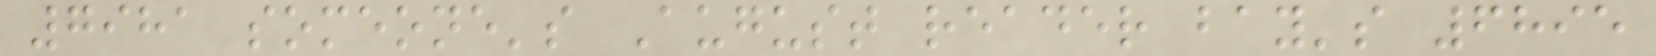7981 someone's August reader bay's 6895
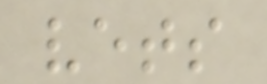vets
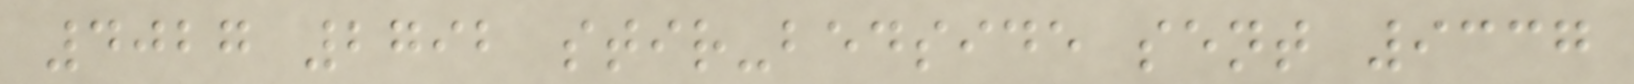4027 2792 stir-bedside sent 9337
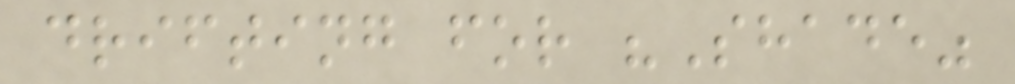drifting for "Shade"
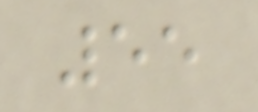55
